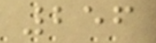256
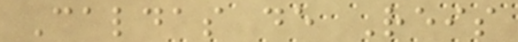Caldas de Reis
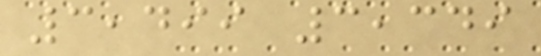3,499 3,349
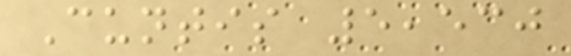Cuntis 5,530
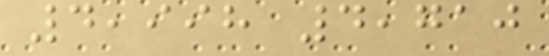4,998 4,710
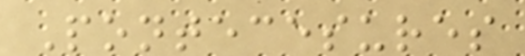Pontecesures
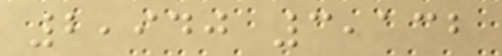2,940 3,132
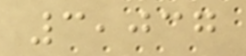3,037
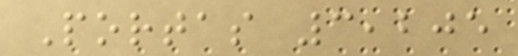Portas 3,205
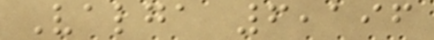Valga 6,196
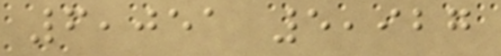6,051 5,927
